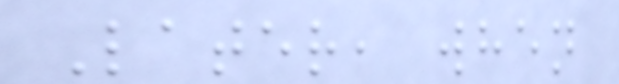Later, when
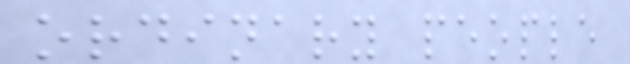ordinary people
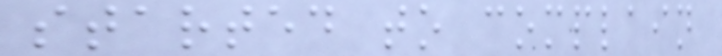started to complain
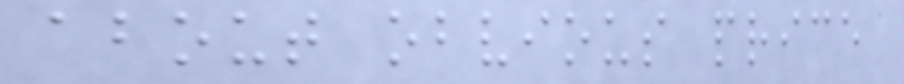about obvious price
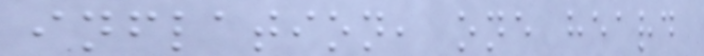inflation, one heard
